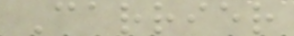Carrier
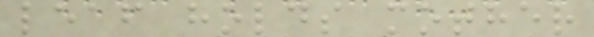leaf holds mother
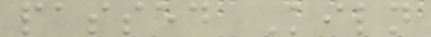passed Kiln
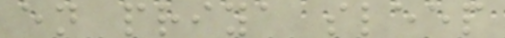en priya sleep
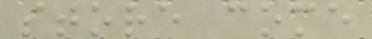store come
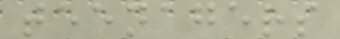teenagers
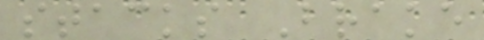stacks Brake
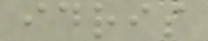idris
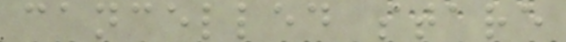cancelled stare
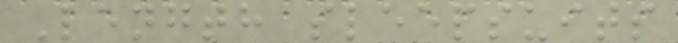Length sleepsuits
